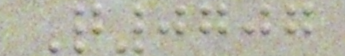Q0707
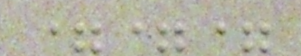===
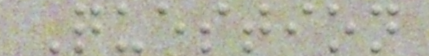Question
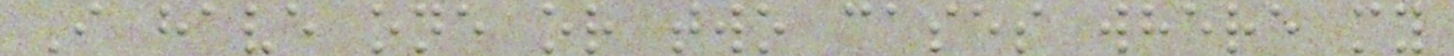I have one or two cases where my
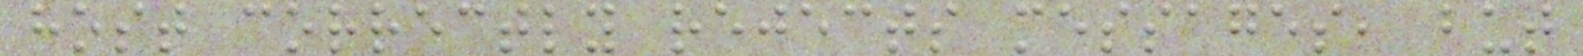host correctly rejects messages, but
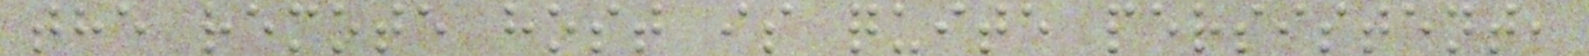the remote host is quite persistent,
